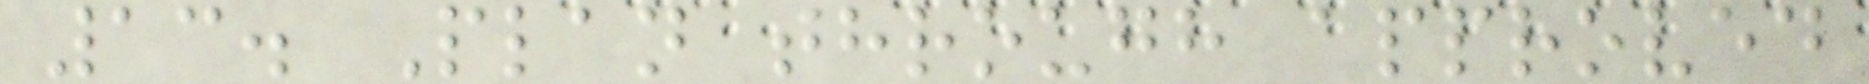13. Plan through approved
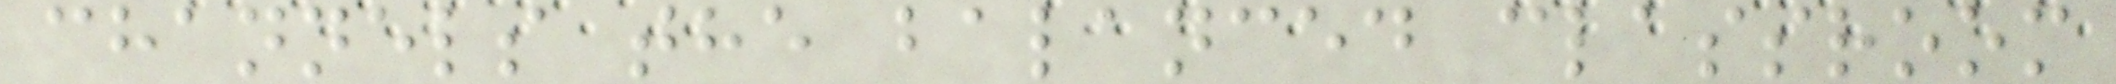channels the balanced classroom
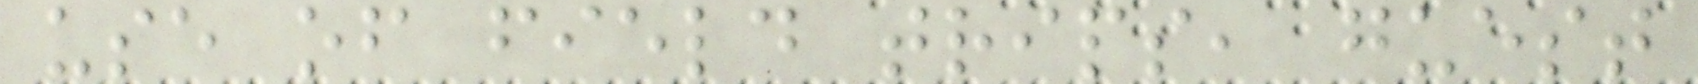use of field trips, guest
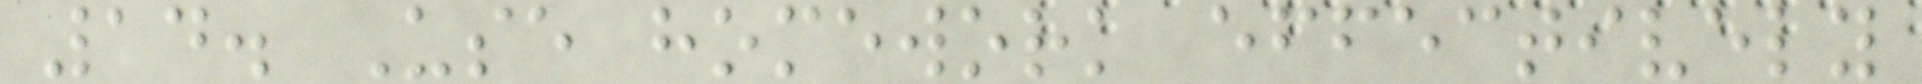14. Use homework effectively
